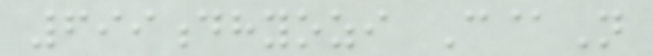699dhyozi C@N
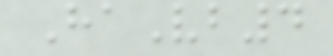HaVb4
